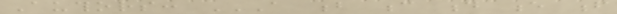Authors: A B C D E F
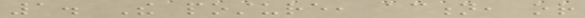1. The posture, action, or
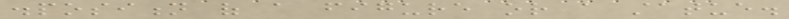disposition of a figure or a statue.
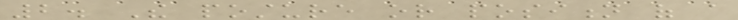2. The posture or position of a
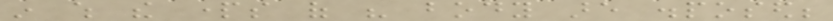in which the parts of his body are disposed;
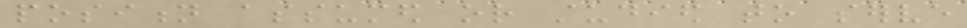position assumed or studied to serve
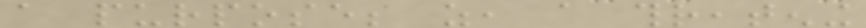a purpose; as, a threatening
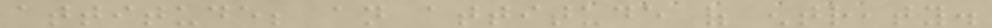attitude; an attitude of entreaty.
